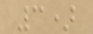3)
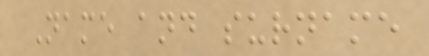Name and surname
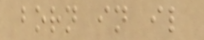born in il
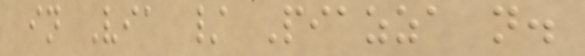in Via / Piazza n.
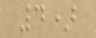4)
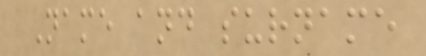Name and surname
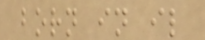born in il
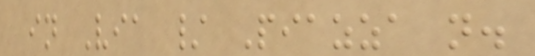in Via / Piazza n.
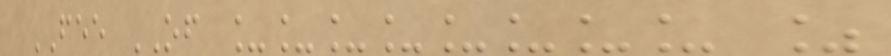FEE OF ________ %
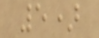5)
